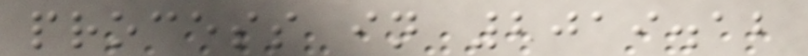process in 2019.12
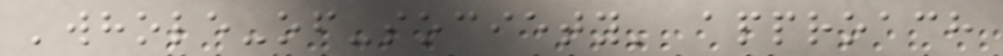'whole-of-society' approach
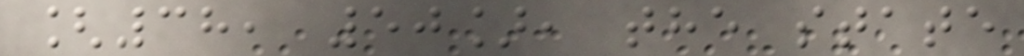[38, 50], the state
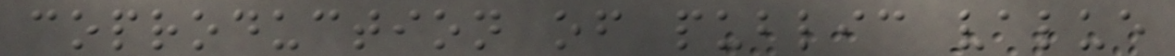coproduction of public value
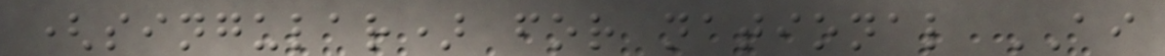(singular) for national AI
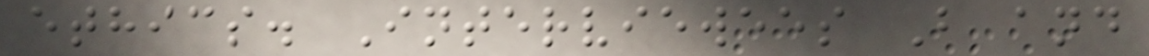ethics. Interviewees B and
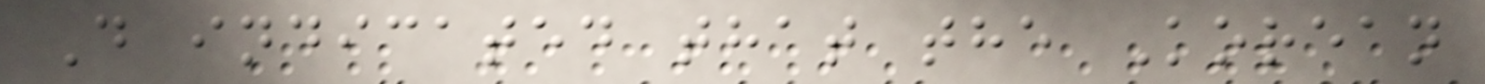D indicated that the Korean
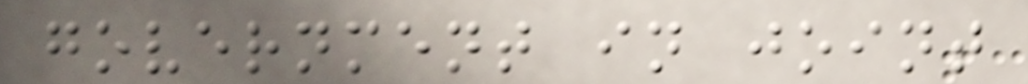government in joint
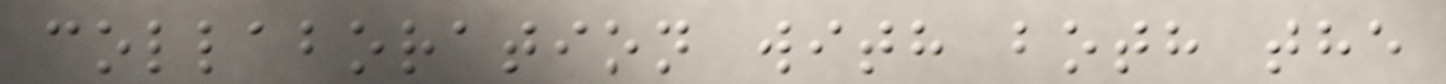collaboration with both the
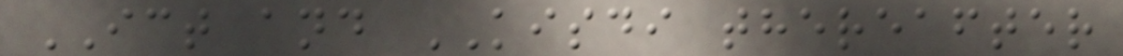ICT and KISDI thereafter
